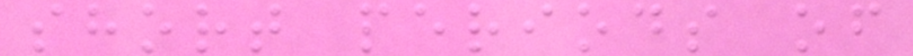short periods of
